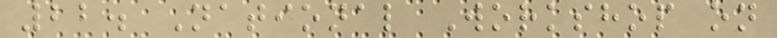22. National Workshop on
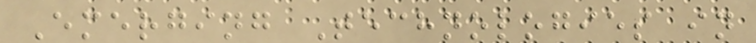Emerging Technologies in
